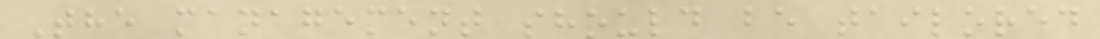The management should be tailored
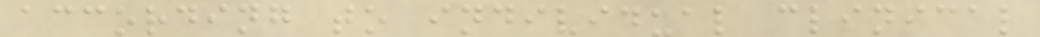according to individual clinical
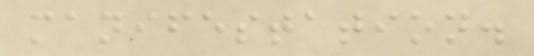manifestation.
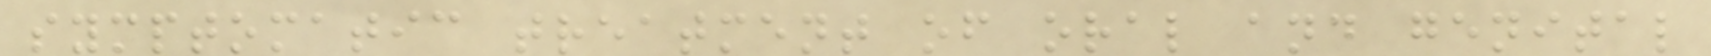symptomatic treatment of oral and genital
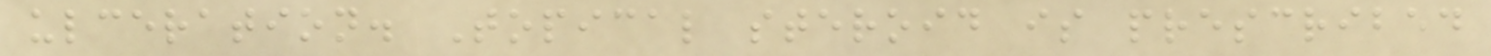ulceration. Topical steroid is prescribed
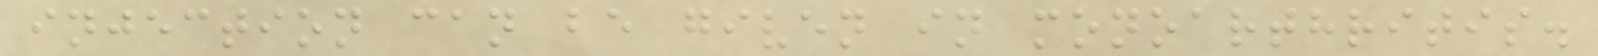injection can be given in monoarthritis.
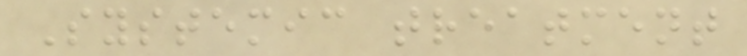Systemic treatment
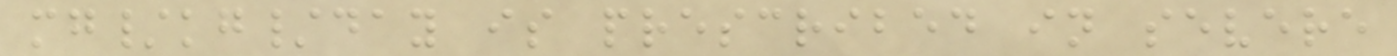mg/kg/day is prescribed in severe
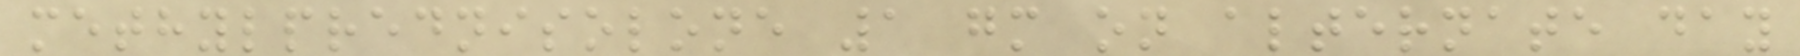methylprednisolone 1 gm on alternate day
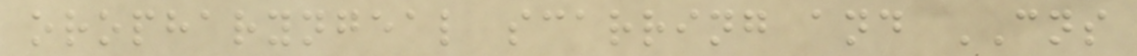oropharyngeal scarring and CNS
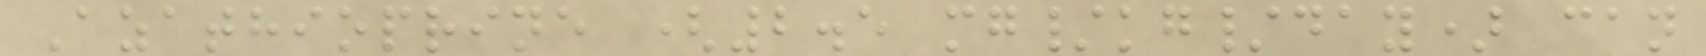Azathioprine (2.5 mg/kg/day) can
